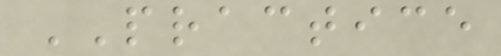PRACTICE
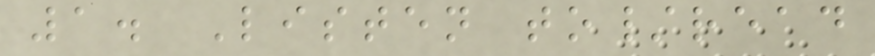1. Listen to/read
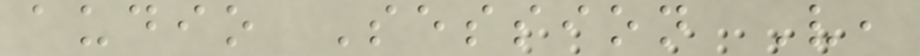audio Session V,
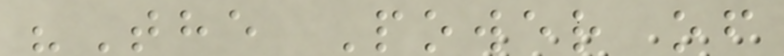"The Power of
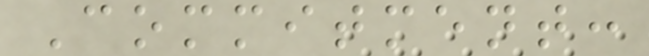Commitment:
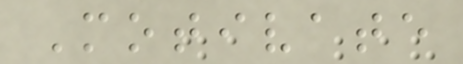Motivate
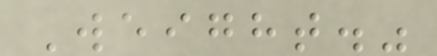Weight."
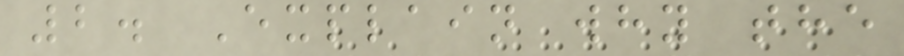2. Explain why the
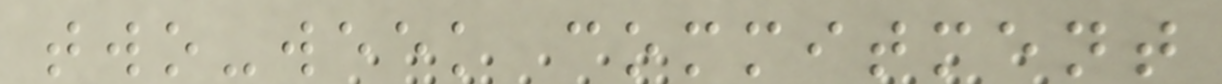two-week commitment
